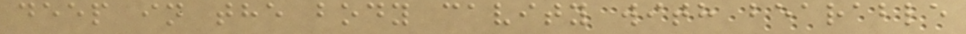deep in the body cavity with bearable
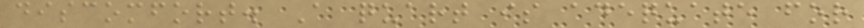discomfort. A quart is adequate for
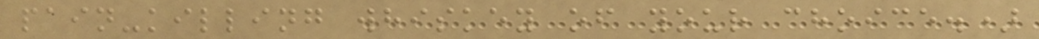pain-killing whiskey of your choice.)
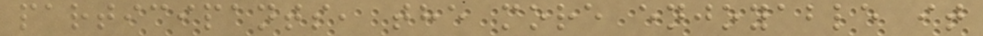participants, the more enjoyable it
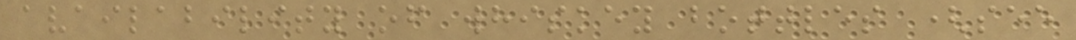availability of whiskey bottles (see
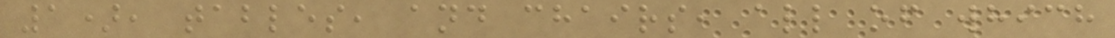1), tables, and chairs, all of which
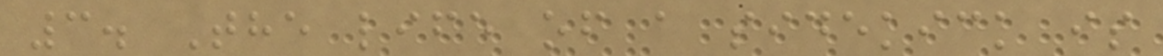3. The life of a sidekick is
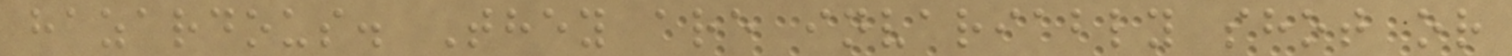hazardous. They are invariably shot or
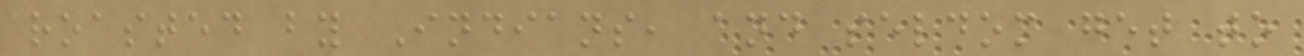roasted by Indians, and seldom get to
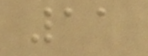11
